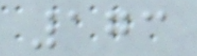173
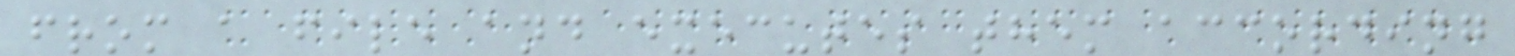from a file and executes them according
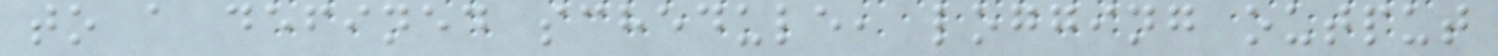to a defined schedule, logging output
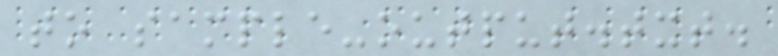to sample-output.txt.
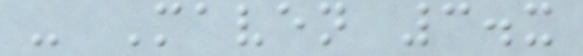- Maven 3.x
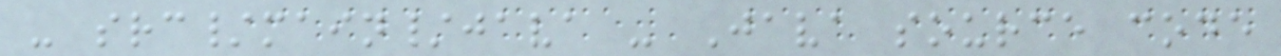- src/main/java - Java source code
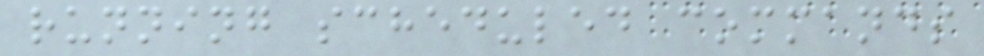running scheduled commands
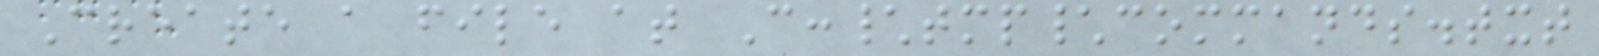Create a file at C:\tmp\commands.txt
